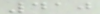410
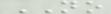NO
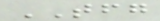TFG
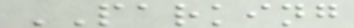PARKING
